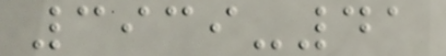3939-41
